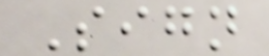Sign
